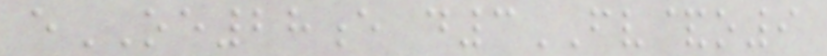eOE28e d3FV&o9
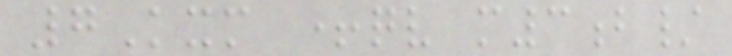7Kxm +qv m3b/
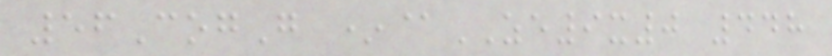56CogG *@ZE9x0 448
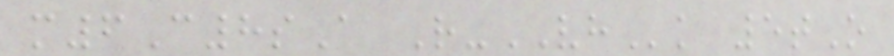m6C8sA R-VHk 5tO
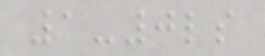1-0ls
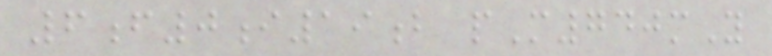6f0i19b pM740mY
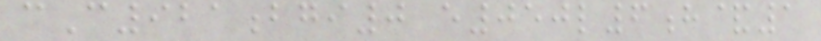cC921bgi0 e050l6h&1
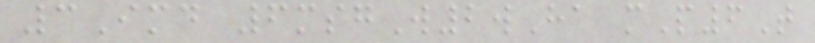3Imd 6msgW2wHa mP6T
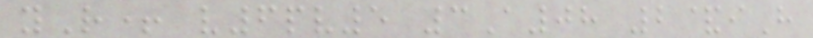yR+ v6pv5 3A08 2&iH
